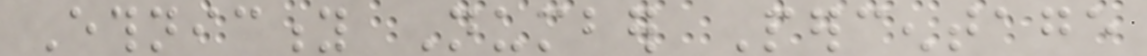Ethnicity Number Percentage
